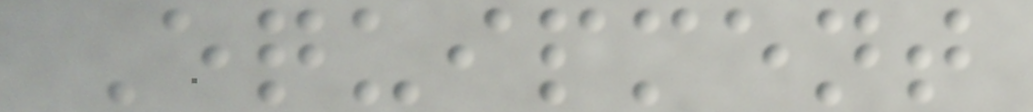Equipment
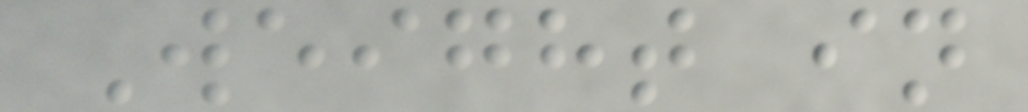Weight in
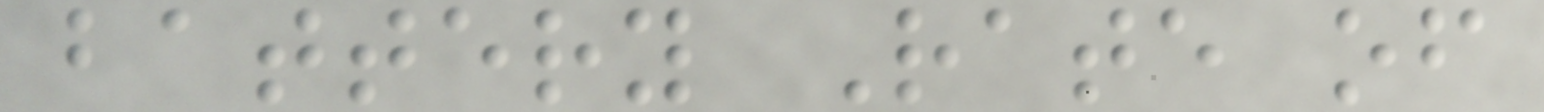battery Rate of
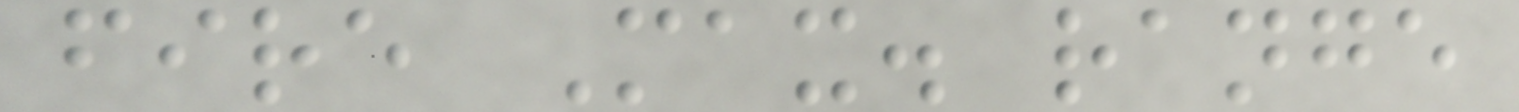fire Max. range
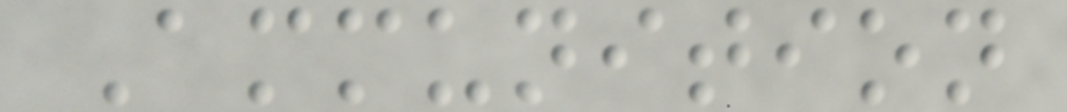Ammunition
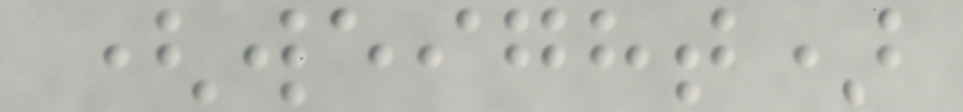(weight)
